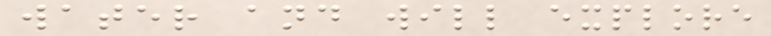water and will explore
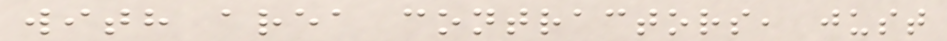with area contractors, just
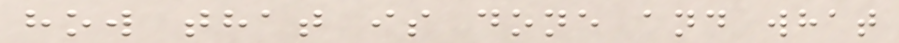how that is done and what
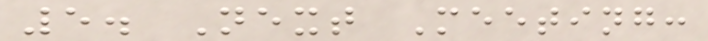5. Next Meeting:
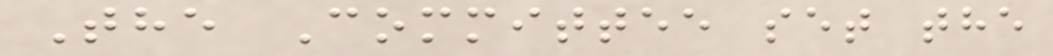The Committee set the
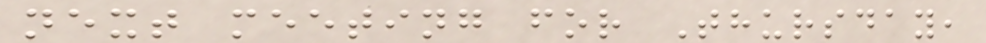next meeting for Thursday,
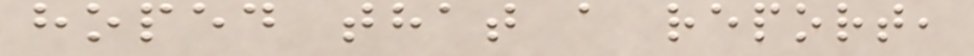hoped that a report,
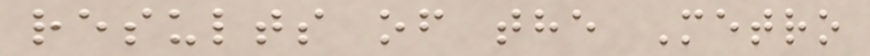results of the Metro
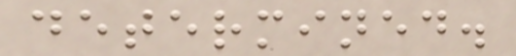determined.
